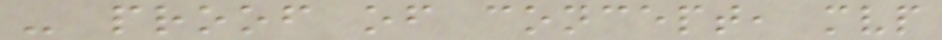- proof of concept, mvp
